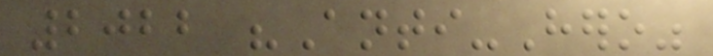2022 "Anti-Hero"
